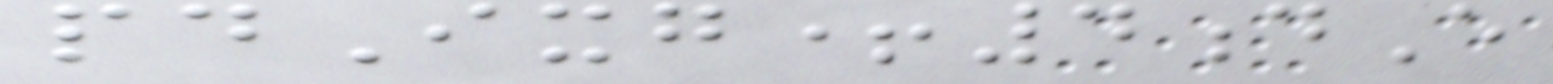pdIxg+4dE
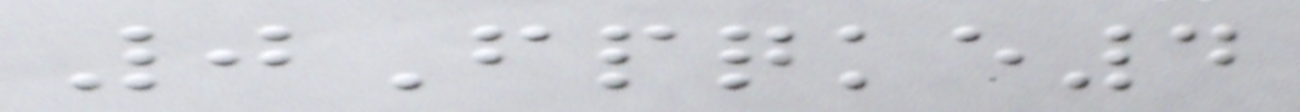0Fpqke4
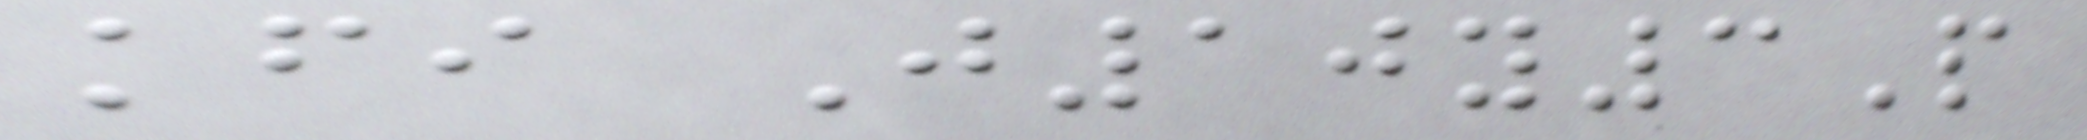kfi J10y3P
